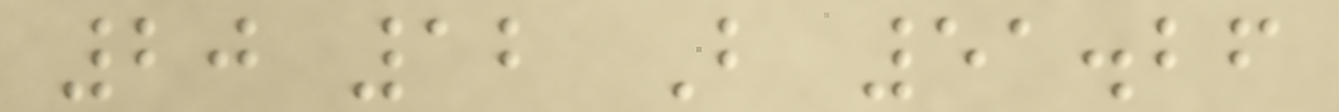20 12 B 51.26
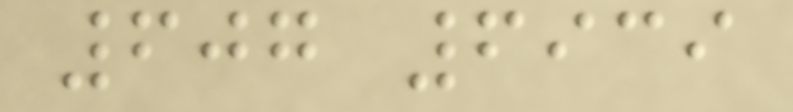607 6939
